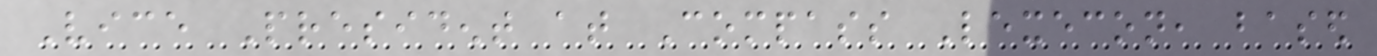Vice President at Compass Lexecon, based
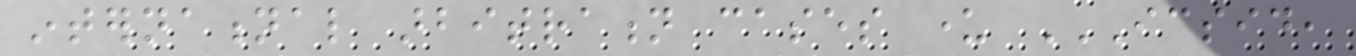international arbitration cases under ICSID,
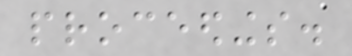proceedings.
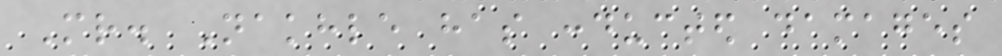Mr. Nakhle has conducted damages
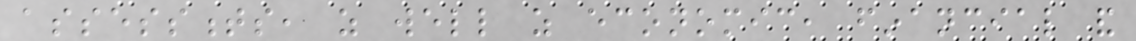assessments, as well as economic, financial and
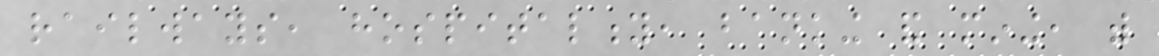railways, hospitality, banking and mining, with
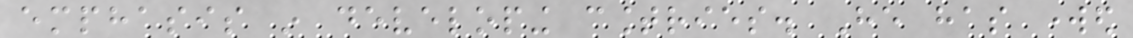emphasis in developing countries. He has worked
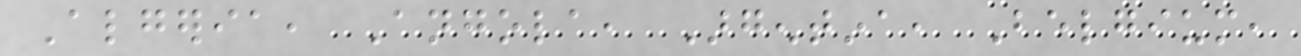Algeria, Angola, Argentina, Belgium,
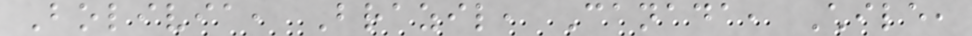Bolivia, Brazil, Canada, Chile,
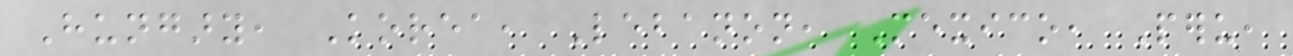Hungary, Korea, Lebanon, Mexico, Peru,
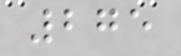275
